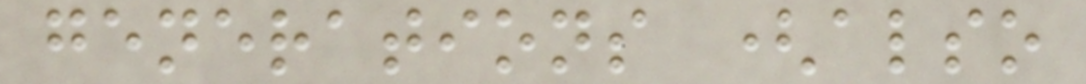generations (also
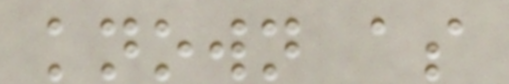known as
